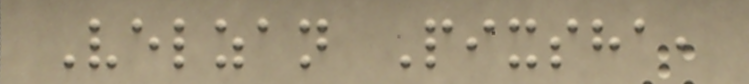Velzan Pixsha,
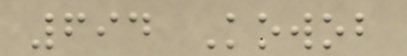694 Kowob
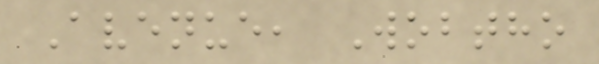Avenue, Wobtho
